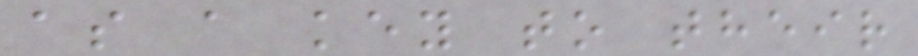as a key to their
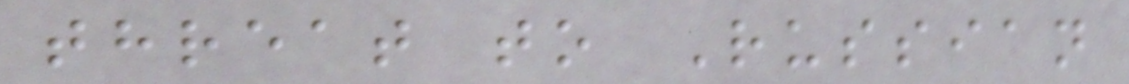threat to Russian
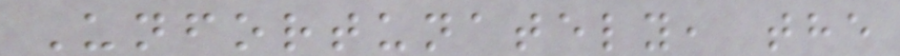Unfortunately, the
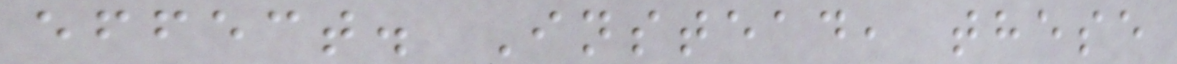effect. Instead, these
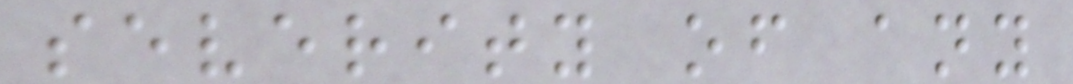severity of any
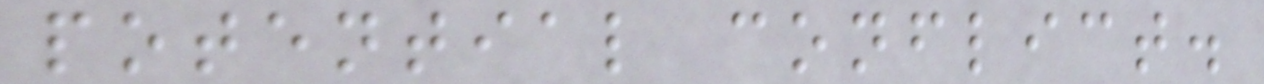potential conflict.
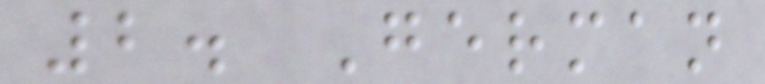2. German
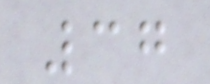37
